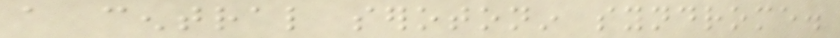a central serotonin syndrome.
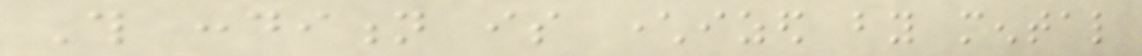This condition is characterized by mental
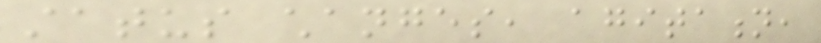status changes, agitation,
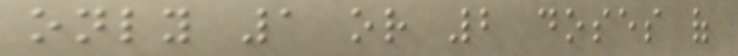only 1 or 2 doses of
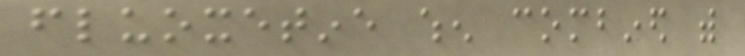fluoxetine when combined with
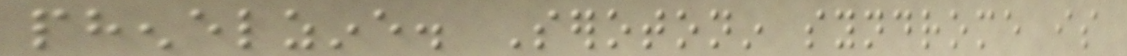phenelzine. Serotonin syndrome is
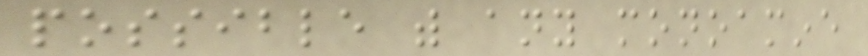possible with any monoamine
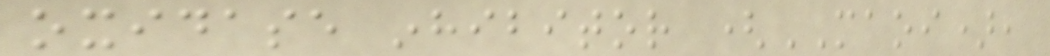oxidase inhibitor (MAOI),
